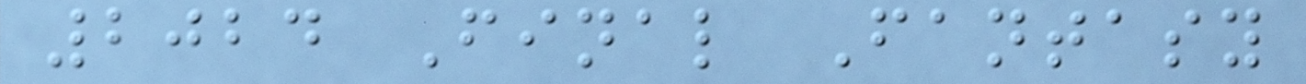2024 Final Fantasy
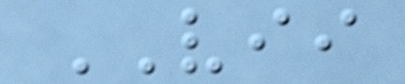VII
